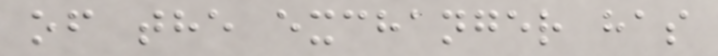of the exchanger has
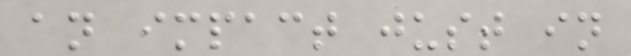an impact just in
